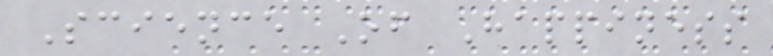Science Of Happiness
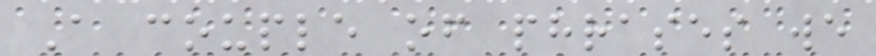A couple of phrases we
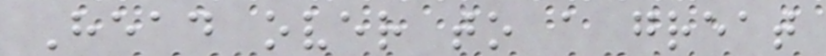Head over to a great
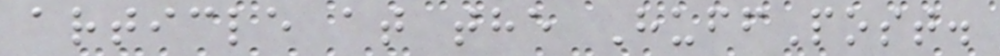article at the HuffPost.
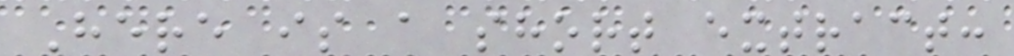Here is a short extract:
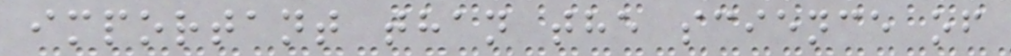important than the science of
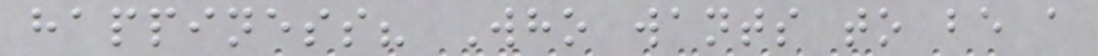happiness? Who wants to be a
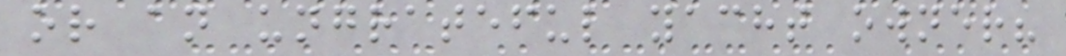or an ungrateful yacht owner?
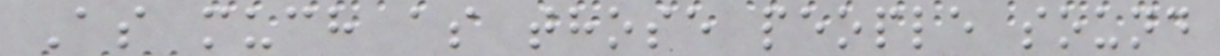As much as those people sound
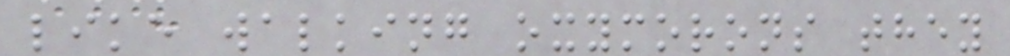like walking oxymorons they
